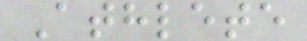Athlete
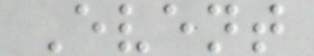Event
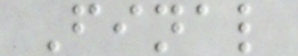Final
